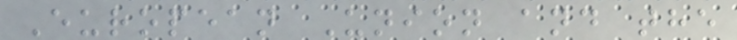European Union and the
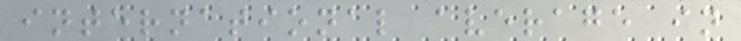international average in
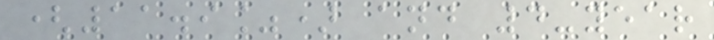(11.9%) and 4-year
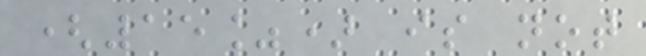(15%) is not
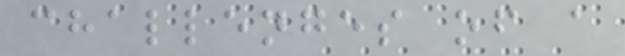challenges of a
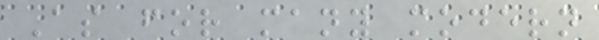As for many modern
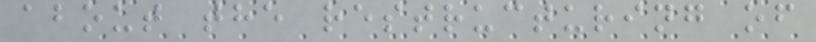about the restructuring of
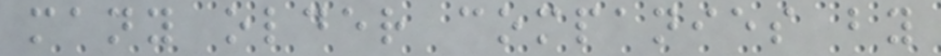many older companies by
